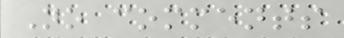No comments
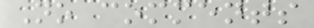No comments
